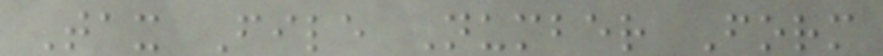Tax File Number Form
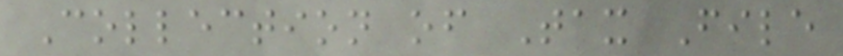Collection of Tax File
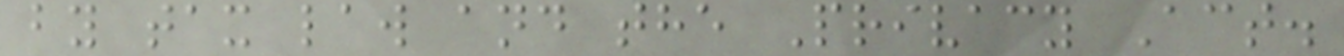by tax law and the Privacy Act.
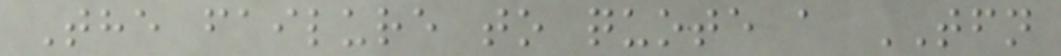The failure to quote a TFN
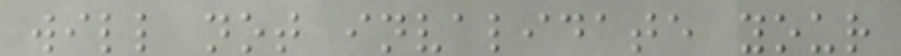will not invalidate your
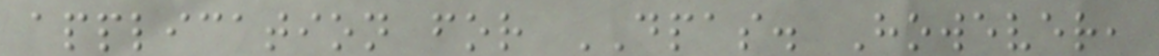application for DPAS. However,
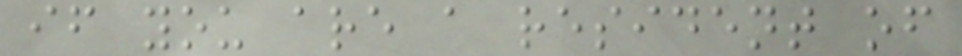if you are a resident of
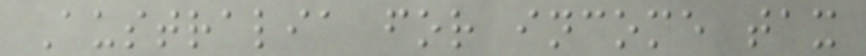Australia for income tax
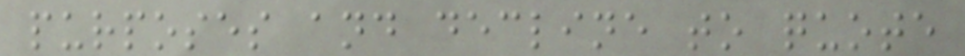purposes and decline to quote
